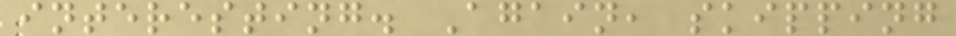interesting. Again, skipping
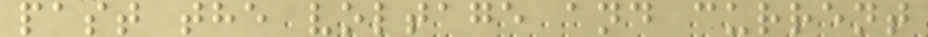past the voltage and current
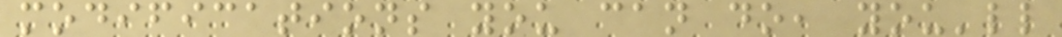modifications you can do, you'll
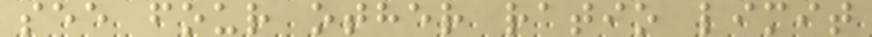see four other ratio limit
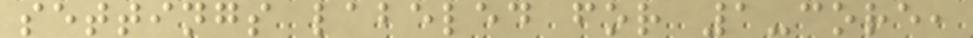settings labeled for 1-core,
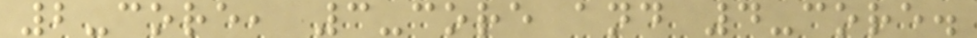2-core, 3-core and 4-core.
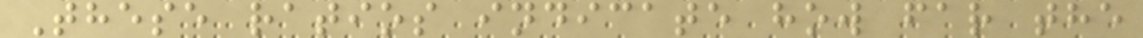These ratios indicate how far the
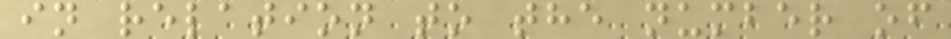in relation to the number of
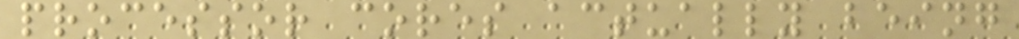processor cores actually being
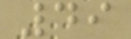49
